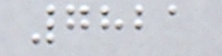7821
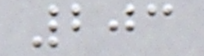203
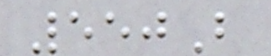550B
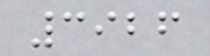3926
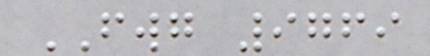FWG 9769
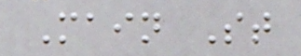Main St
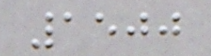1500
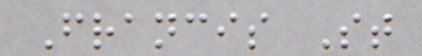Francis St
